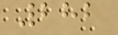282
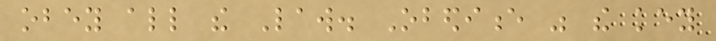obey all the Law. Obedience was the key
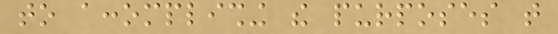to accomplishing the purposes that
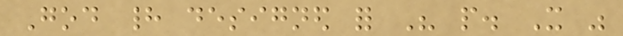God had designed for His people. It was
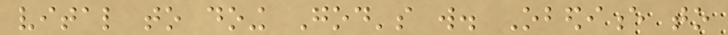vital to doing God's will. Obedience to
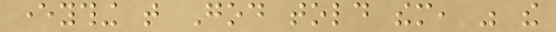everything that God told them, was the
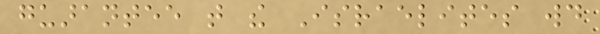guarantee that the Israelites would
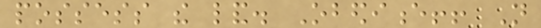possess the land. Obedience!! Not
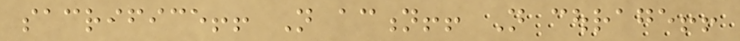sacrifice!! Not action!! Not courage!!
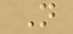Not
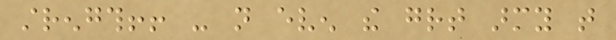strength!! - not even the great army that
